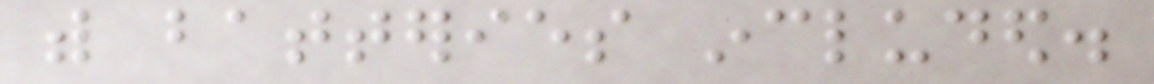with batteries included.
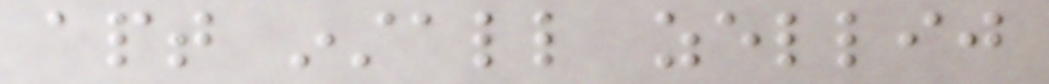apt install zellij
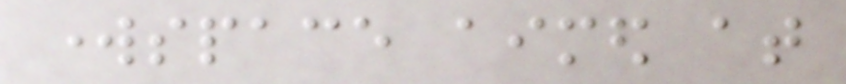workspace aimed at
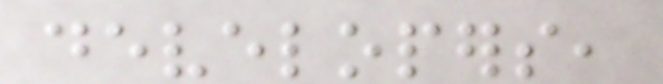developers,
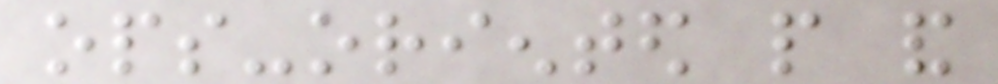ops-oriented people and
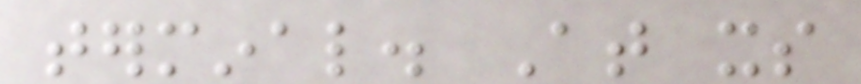terminal. At its
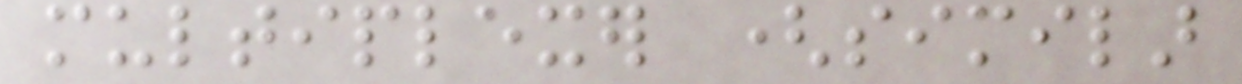multiplexer (similar
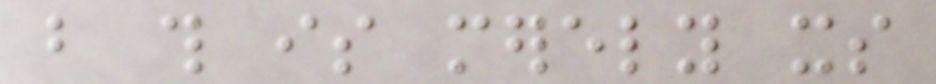but this is merely its
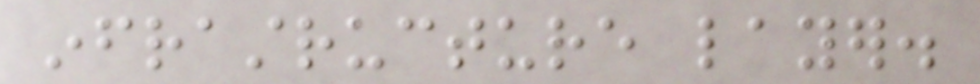infrastructure layer.
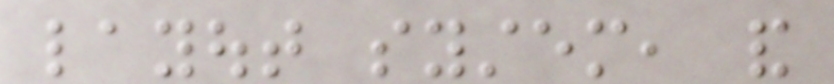layout system, and
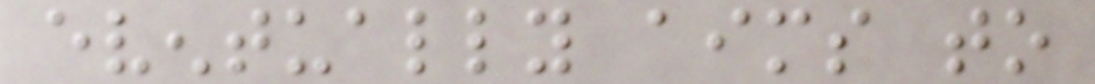eventually aims to
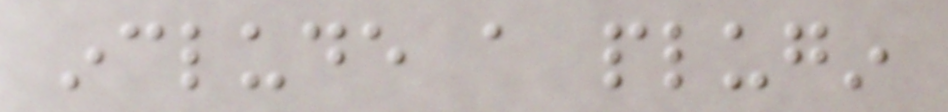include a plugin
